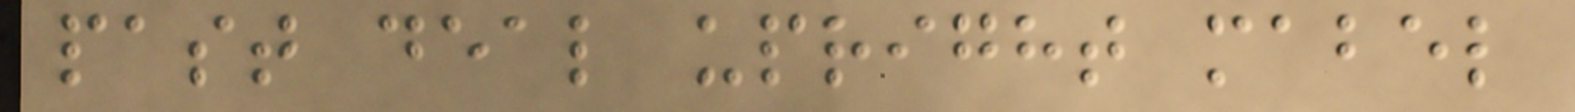past deal upright mabel
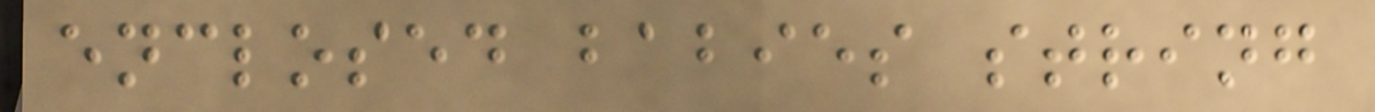enclosed babies string
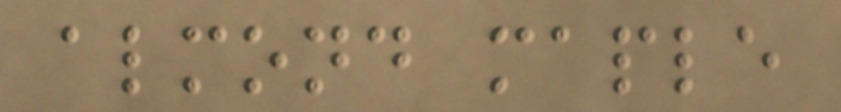almond maple
